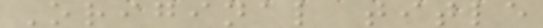Original title
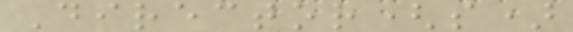Director(s)
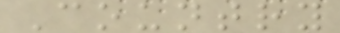Country
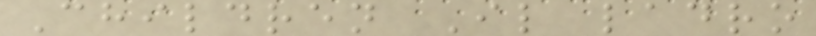Children Il ladro
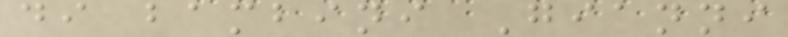di bambini Gianni
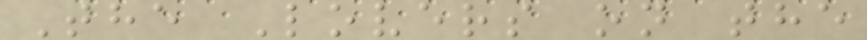The Lovers on the
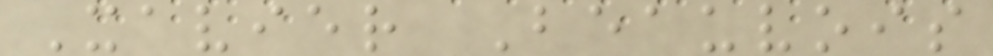Xavier Beauvois
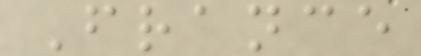France
